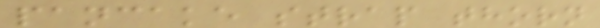pancake strap thorn
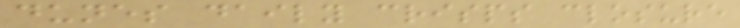dunes daily crisps closure
